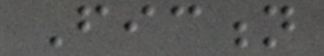Fiction
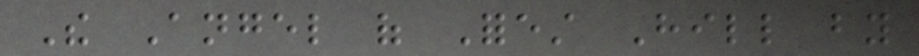The Angel of Forest Hill by
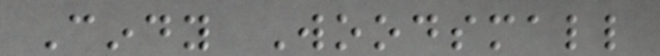Cindy Woodsmall
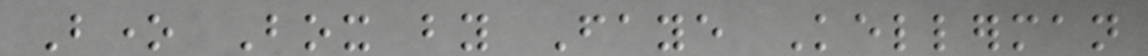Bone Box by Faye Kellerman
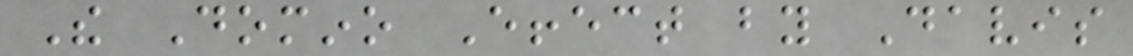The Domino Effect by Davis
